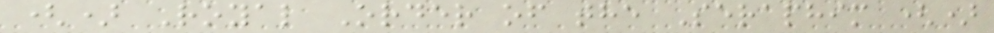() Royal Order of the Seraphim ()
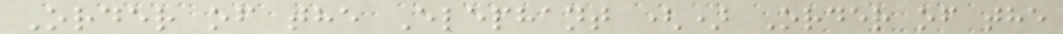Order of the Elephant () Order of the
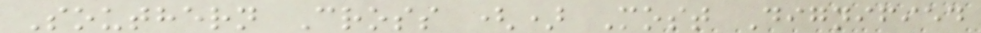Southern Cross () Most Dignified
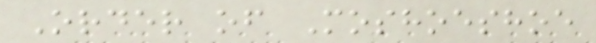Order of Moshoeshoe
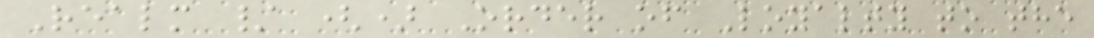Realm / () Order of Loyalty to the
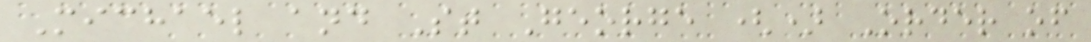Michael and St George () Order of
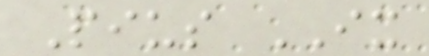Pius IX
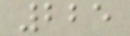225
